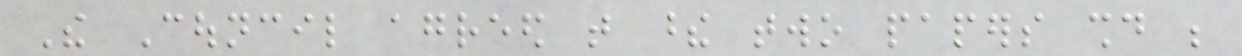The Council agreed that these two papers should be
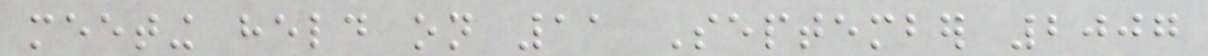meeting held on 11 September 2007
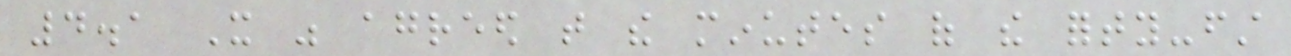4.1 It was agreed that the minutes of the forty-first
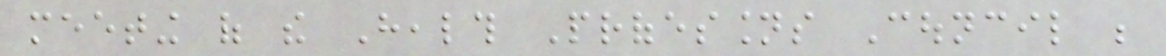meeting of the Health Professions Council be
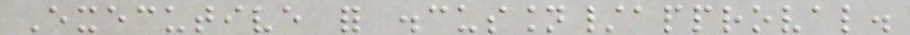Executive for discussion/approval.
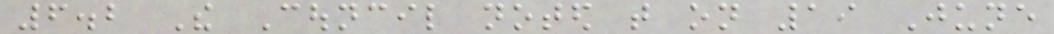6.2 The Council noted that on 19 June
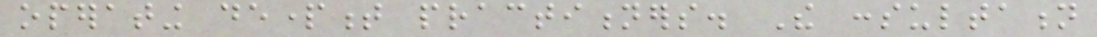operating department practitioners. The consultation
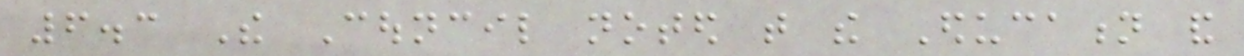6.3 The Council noted that the Education and
